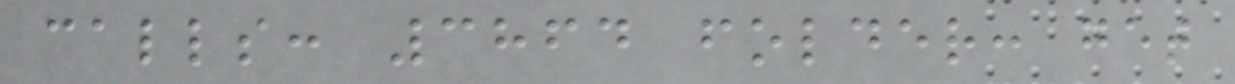calls: 3864 folder: get
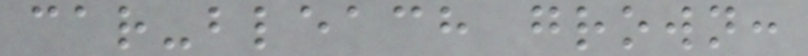car-bleach grown:
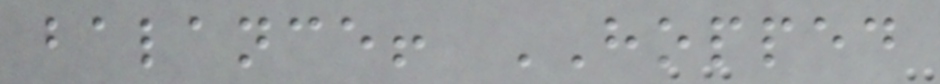balance! HOPPED
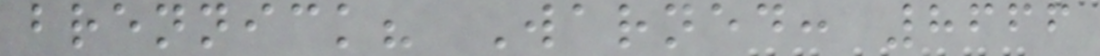brennick? Warned: 8666
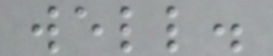well.
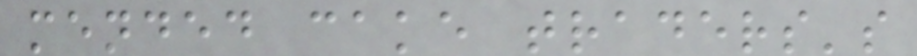mended cake traders's
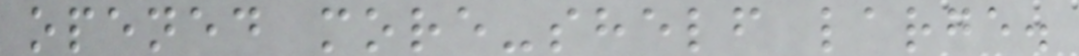opened more-shelf large.
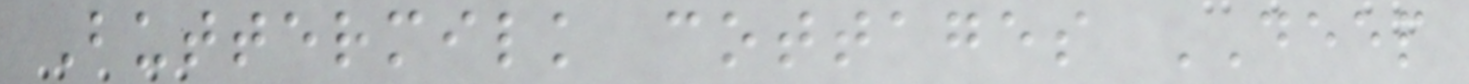Buttermilk cottages DEEP
